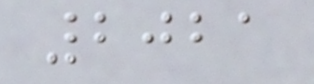2021
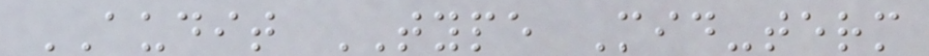AUDIT TYPE Mid-term
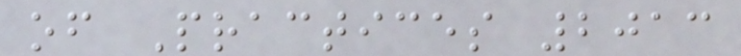of Practices 2013
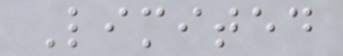Limited
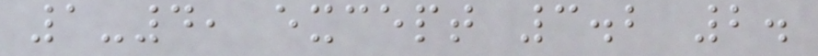1-4, except 3.2 2.
